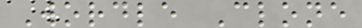Wordle Clone
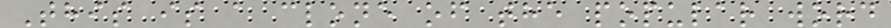This is a clone of the popular word
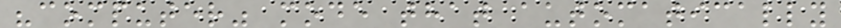"computer" mode that automatically
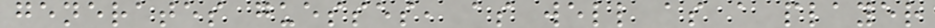generates guesses, as well as a player
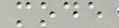mode
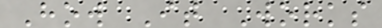How It Works
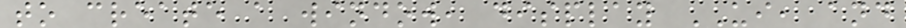to create a window, display UI, and
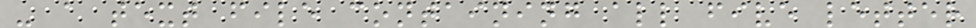- a text file containing all five letter
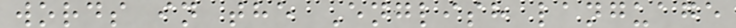words in the English language
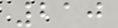210
